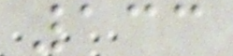133
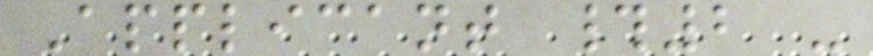Applicant #2 -
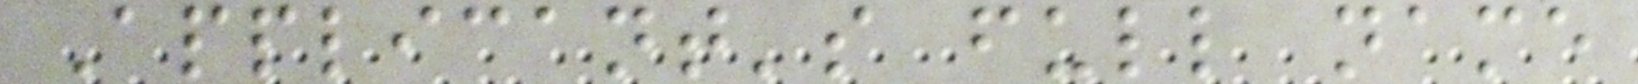Applicant's full name
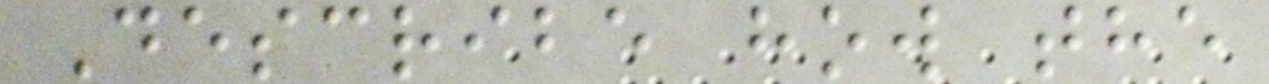Describe how the
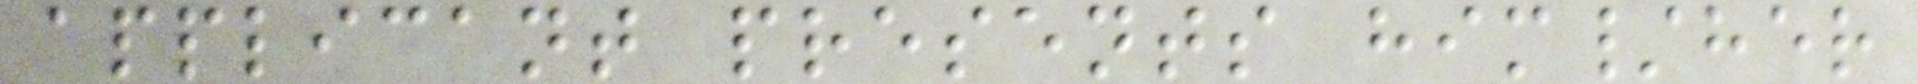applicant presents him/her
